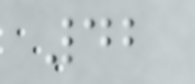42
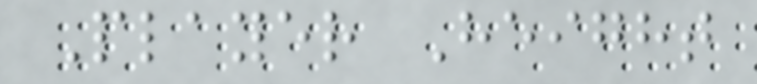Player Height
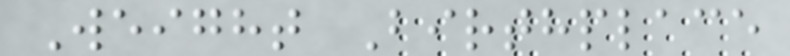Weight Birthplace
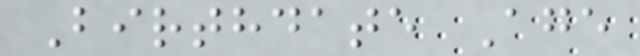Birthdate Age
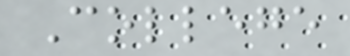College
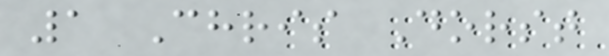1 Chris Dorst
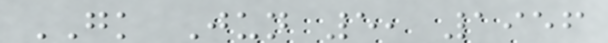GK Jun 5, 1956
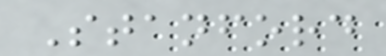Stanford
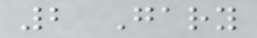2 Gary
